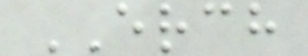ERCH
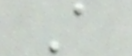A
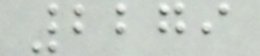2279
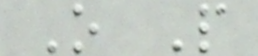O P
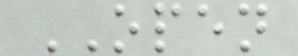OPEN
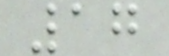17
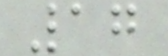17
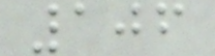106
